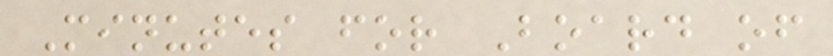Minutes for Board of
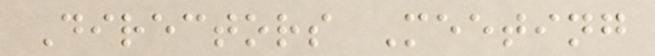Directors Meeting
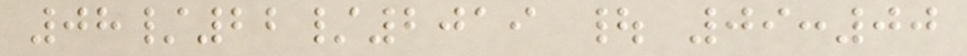08/22/2019 | 09:00
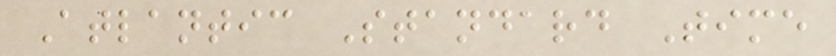Atlantic Standard Time
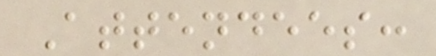Attendees:
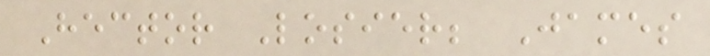Hector Losier; James
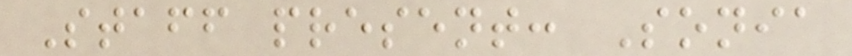Staff present: Sonia
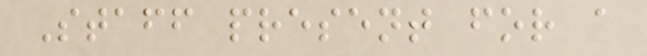Staff present for a
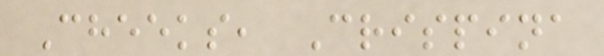Cheeks, Crispina
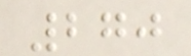270
